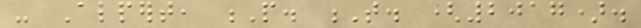- Alpert, P. T. (2017).
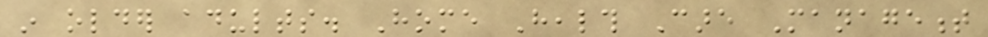in older adults. Home Health Care Management
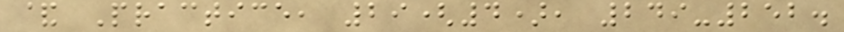& Practice, 29(4), 249-252.
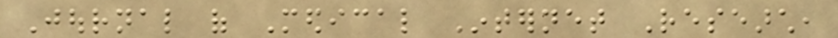Journal of Medical Internet Research,
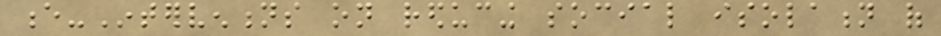e-Interventions on reducing social isolation of
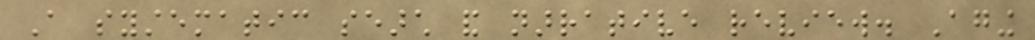A systematic search and narrative review. Aging
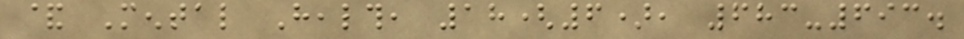& Mental Health, 18(6), 683-693.
